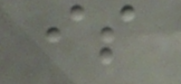is
